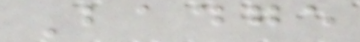Badge
